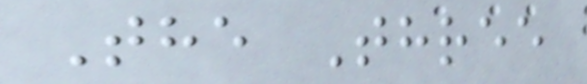The Three
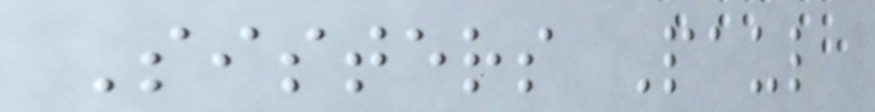Sisters Paul
